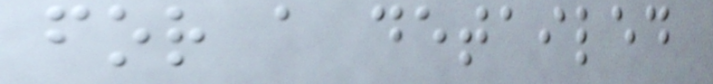for a detailed
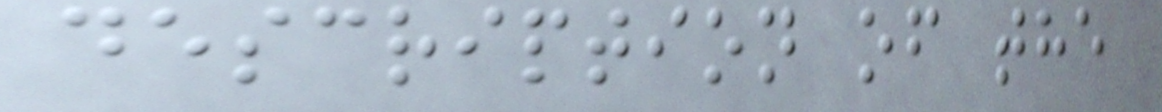description of the
